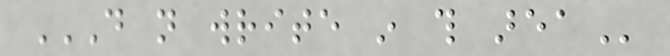DO NOT WRITE IN THIS AREA
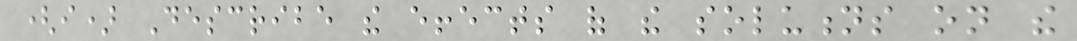(i) Describe the effects of the solutions on the
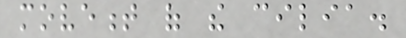movement of the cilia.
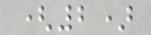(2)
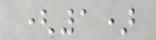(1)
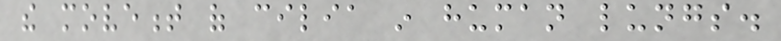the movement of cilia in human lungs.
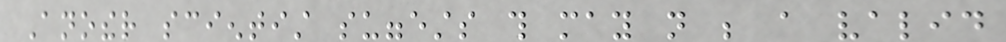Another scientist suggests this may not be a valid
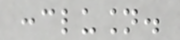conclusion.
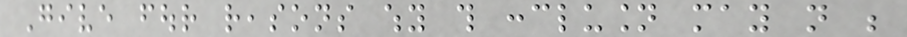Give four reasons why this conclusion may not be
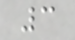3
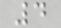4
